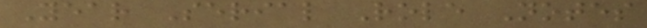Year Serial Role Notes
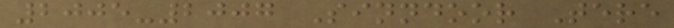2005-2007 Sinndoor Tere
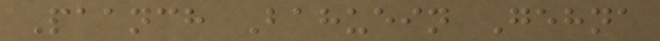Paanch Bahuein Gehna
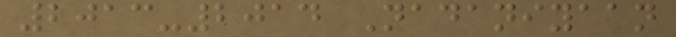2013-2014 Nadaniyaan
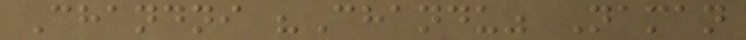Chandni "Chandu" Naman
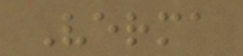Verma
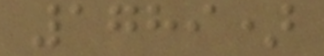1789)
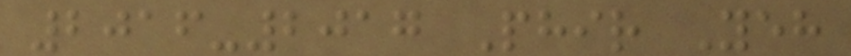2016-2017 Phir Yeh
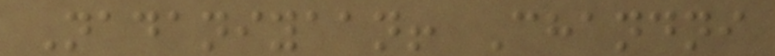Nadaniyaan! Chandni
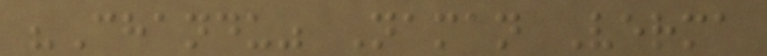"Chandu" Naman Verma
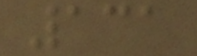131
